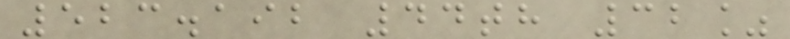523.192 44th 32%
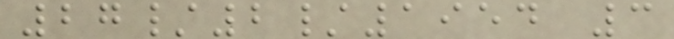27/2/1954 3
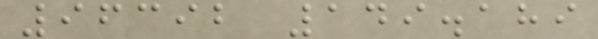96392 149.189
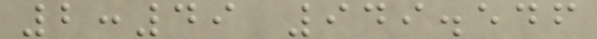2:49 949.546
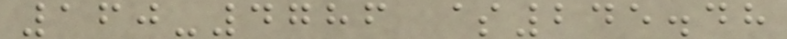160-4786 $245.48
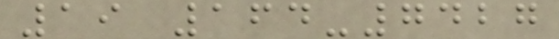19 164-7427
